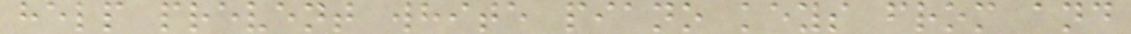help prevent white piano keys from and
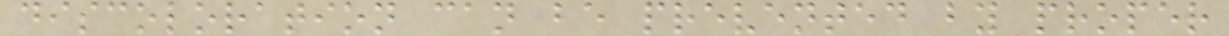discoloration can be prevented by proper
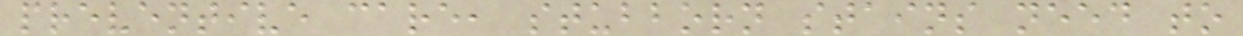preventive care, stubborn stains need to
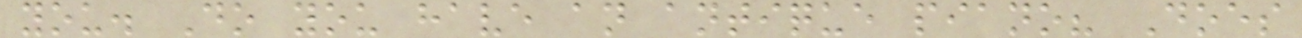you. Do you have an antique piano? Does
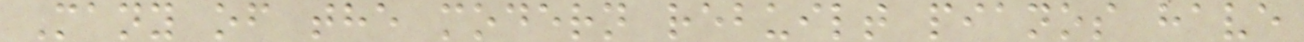Many of the modern rebuilt pianos have
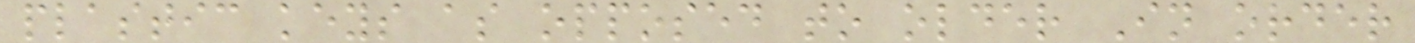plastic keys as opposed to older In order
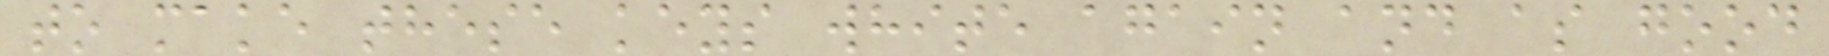to make these keys white again and as good
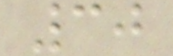30
